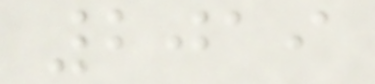2019
